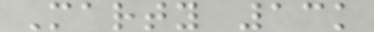Marty 13k
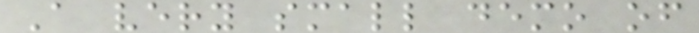A very small demo of
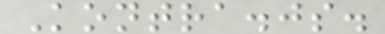Kontra.js.
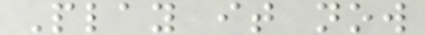Play it now
